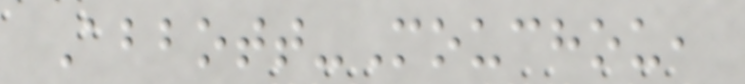Abbott-Mouchou,
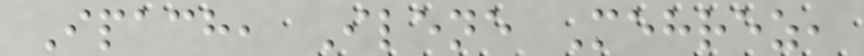Ipach, Ilene Mehrez,
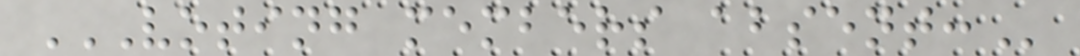VOTING MEMBERS ABSENT:
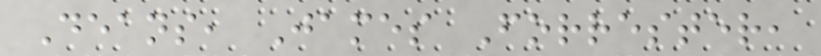Deans, James Forrester,
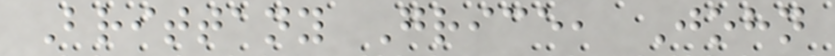Brittany Grice, John
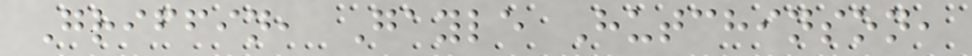Griffin, Gayle Hutchinson,
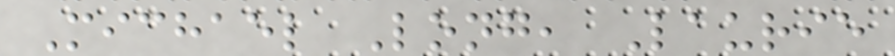Michael Long, Laurie
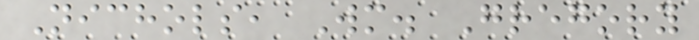Nichols, Wm. Gregory
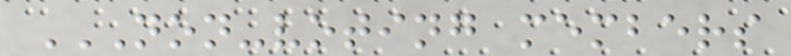NON-VOTING MEMBERS
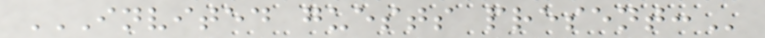INVITED GUESTS PRESENT:
